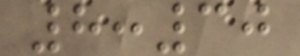8:30
